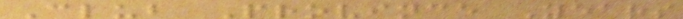Club Province Years
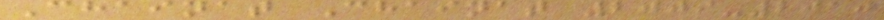Chainat Chainat 2009-2010
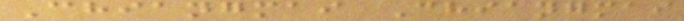Chiangmai Chiangmai
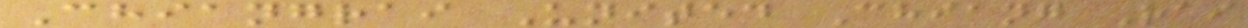Chiangrai United Chiang Rai
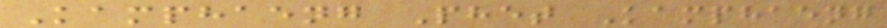Kamphaeng Phet Kamphaeng
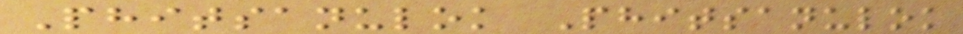Phitsanulok Phitsanulok
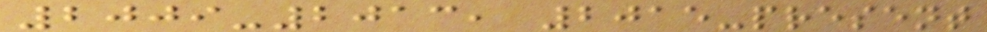2009-2013, 2015-present
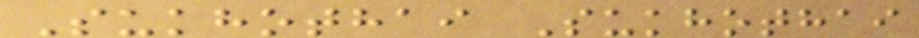Sukhothai Sukhothai
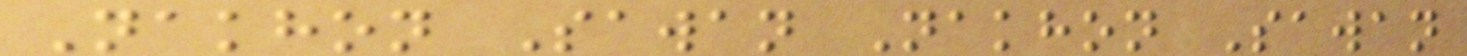Nakhon Sawan Nakhon Sawan
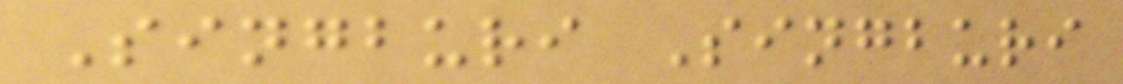Singburi Singburi
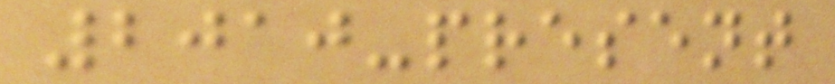2010-present
